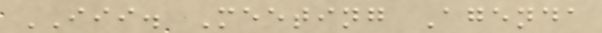III. Meeting Agenda
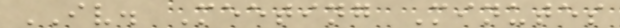IV. Meeting Minutes
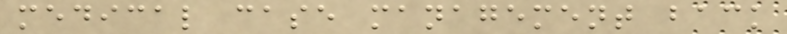medical case management back
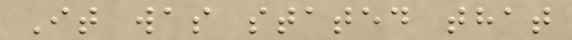It was stated that
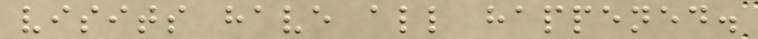visits have all happened.
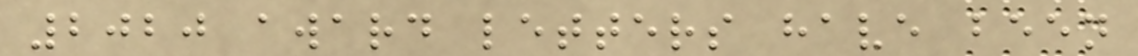2020 award letters have been
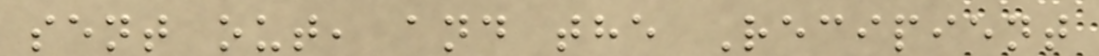sent out, and the Recipient
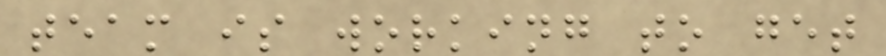team is working to get
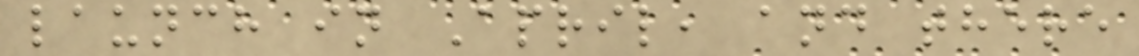launch in April, and there
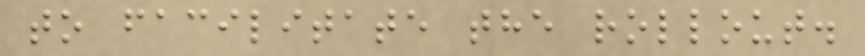to facilitate the rollout.
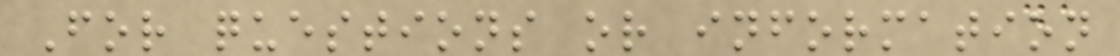For questions or information
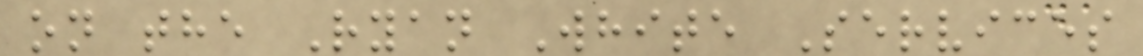on the Ryan White Services
